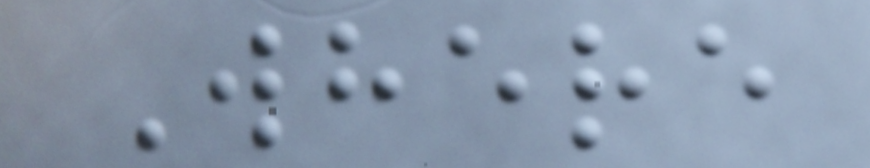Where
